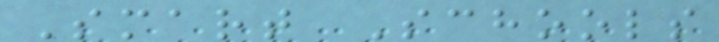Smart Schools
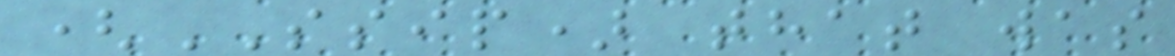(SSIP) that was
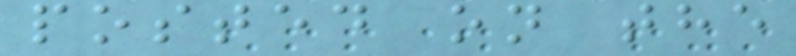posted on the
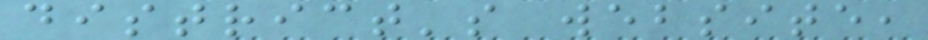district's website,
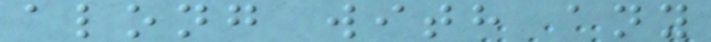along with any
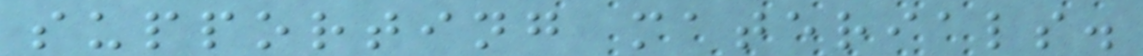supporting materials.
